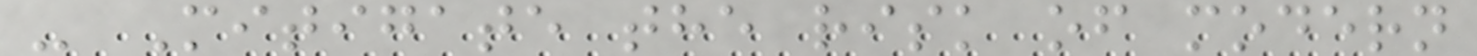- Mitigate the risk of modern
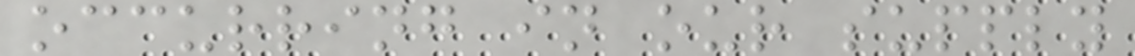occurring in our supply
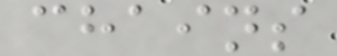chains
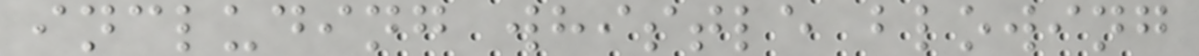including whistle blowing
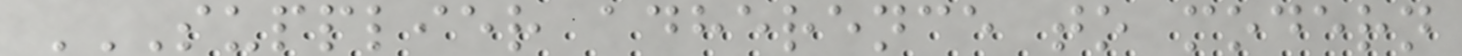SUPPLIER ADHERENCE TO MODERN
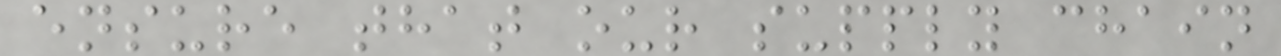ensure that our supply chain
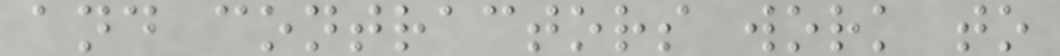and contractors work to
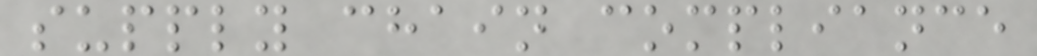supply chain compliance
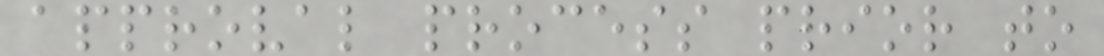approval process prior to
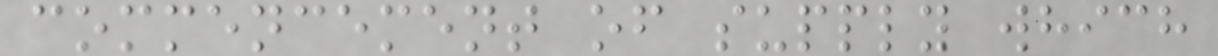commencement of supply which
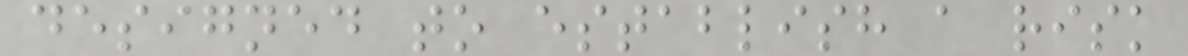designed to establish a risk
